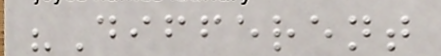"Different
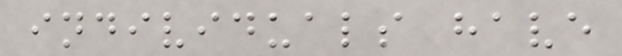individuals have
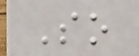So
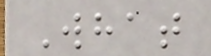What
